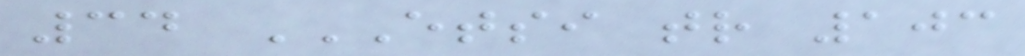34 ETSI TR 103
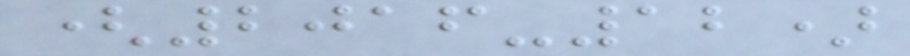(2016-12)
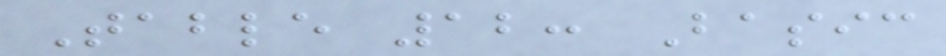Table 12: Basic
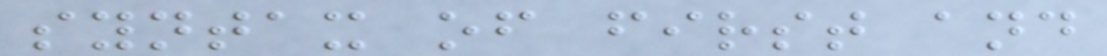syntax of first and
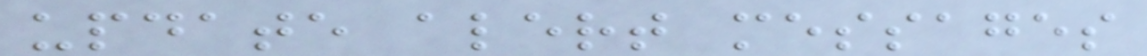update alert messages
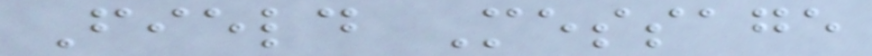Field Message
